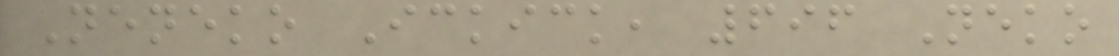Neneko Ickick, 696 Neko
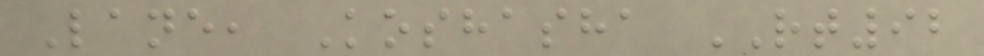Lane, Koshasha RT92
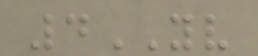4YV
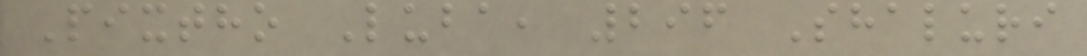Pixtho Luba, 296 Shaluri
